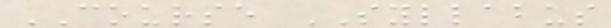COURSE SYLLABUS
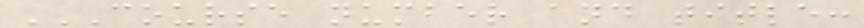COURSE NUMBER AND TITLE:
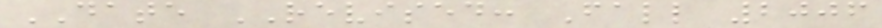DATE REVISED: Fall 2006
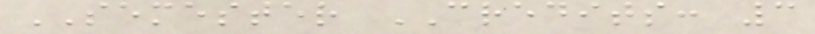SEMESTER CREDITS: 3
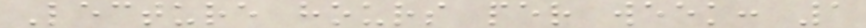Lecture hours per week: 1
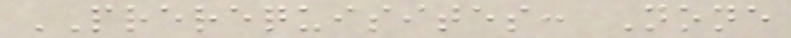PREREQUISITES: None
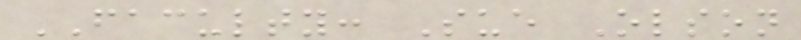FACULTY: Sue Olson
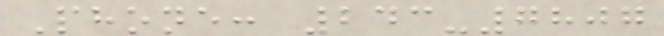Phone: 243-7807
